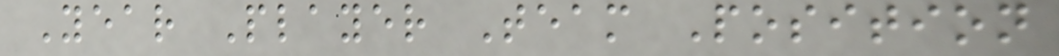Year Player Team Position
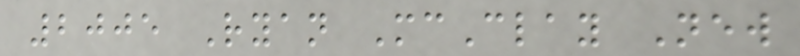2005 Ryan McClay New
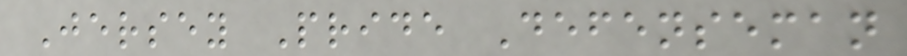Jersey Pride Defenseman
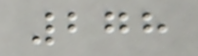278
